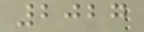2027
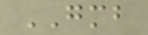GMB
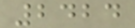2424
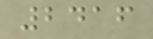2416
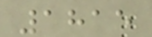1815
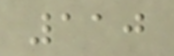110
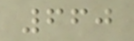660
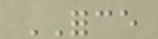FORCE
